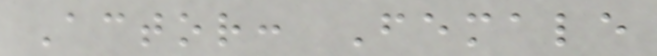Actor: Female
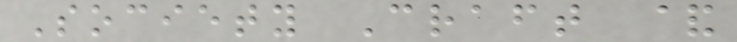Society Craft &
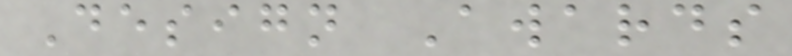Design Awards
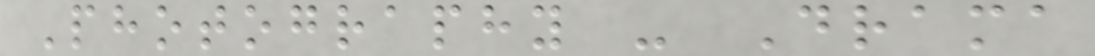Photography - Drama
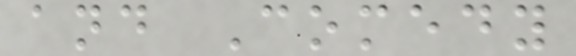and Comedy
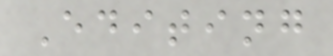Editing
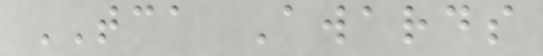TCA Awards
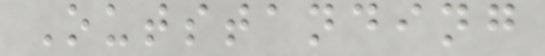Outstanding
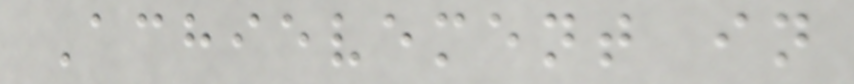Achievement in
